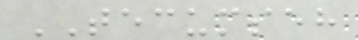TECUMSEH
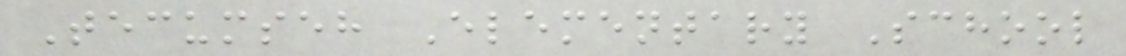Tecumseh Elementary School
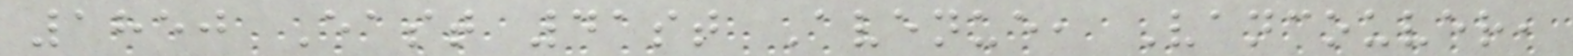1850 East 41st Avenue, Vancouver,
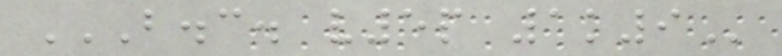B.C. V5P 1K9
